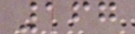167
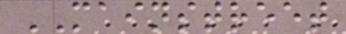MAINSTREET
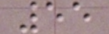55
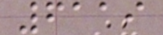6119
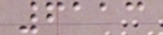6113
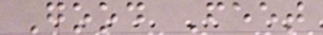Good Feet
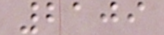2109
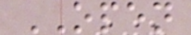OPEN
